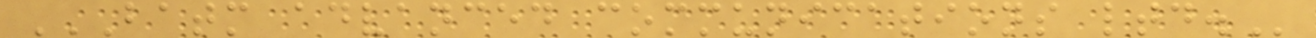BATM ADVANCED COMMUNICATIONS LTD.
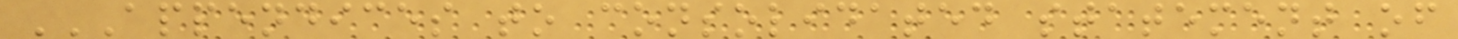APPENDICES TO CONSOLIDATED STATEMENT OF
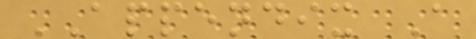APPENDIX A
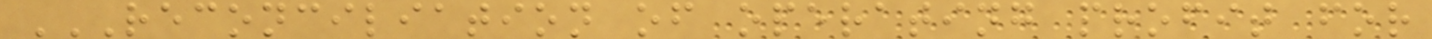RECONCILIATION OF OPERATING PROFIT FOR
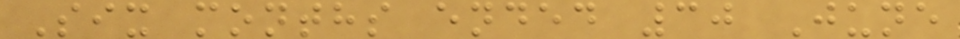Six months ended 30 June
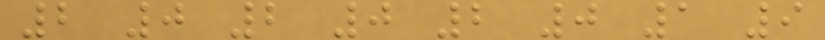2 0 2 0 2 0 1 9
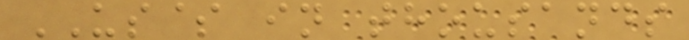US$ in thousands
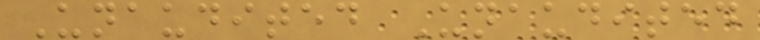Unaudited Unaudited
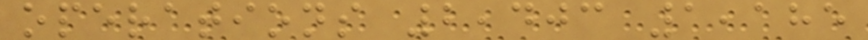operations 2,403 1,185
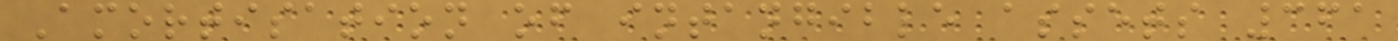Amortisation of intangible assets 361
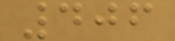406
